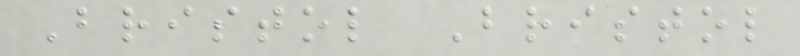Bristol Bristol
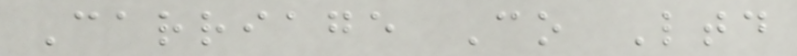Carriage Co Ltd
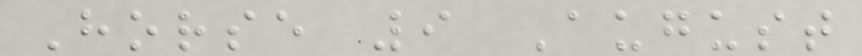Horse 9 August
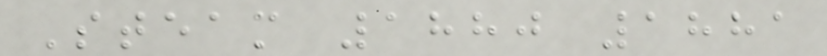Steam 1880 1881
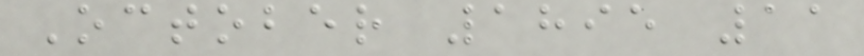October 1895 11
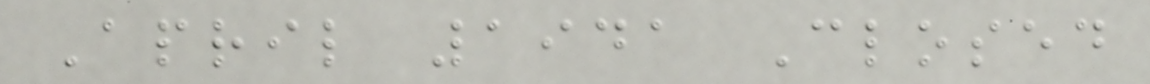April 1941 Closed
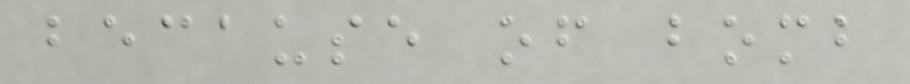because of bomb
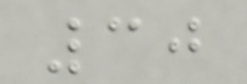30
